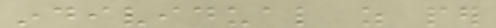individual as per
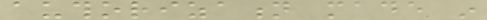authorization made in
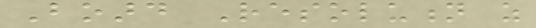Board Resolution as
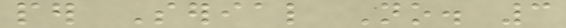per Serial No. 3
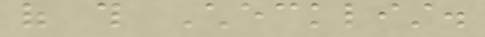of this Checklist.
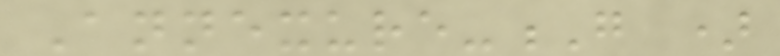Annexure-G )
